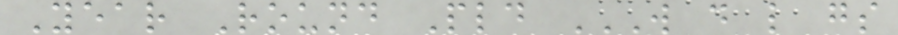Year Round Pld W D L GS
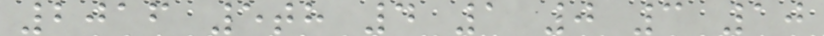2016 5th 4 1 0 3 10
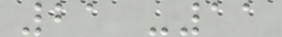21 -11
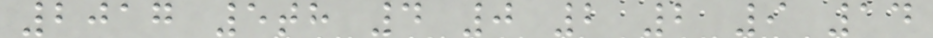2017 5th 4 0 2 2 9 14
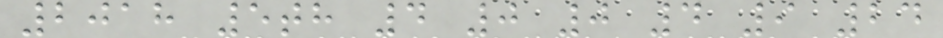2018 5th 4 0 0 4 9 24
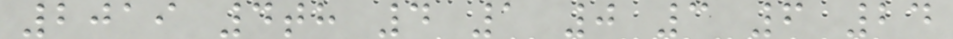2019 4th 4 1 0 3 6 24
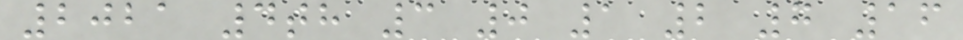2021 4th 3 0 1 2 7 16
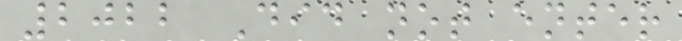2022 Did not enter
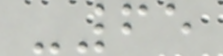-65
